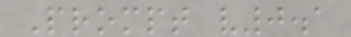Prompt v0.1
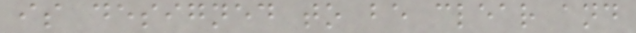is designed to be clear and
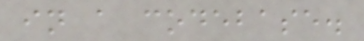in a codebase.
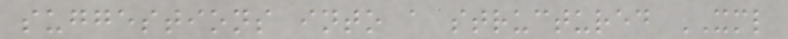suggestions into a structured XML
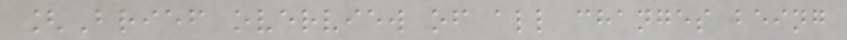[Brief overview of all changes being
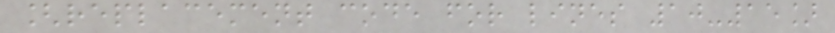[replacement code for lines 10-15]
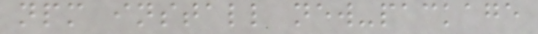npm install new-package
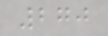270
